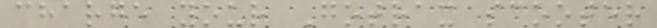charge your Gotrax scooter
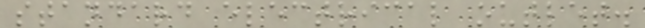standard electrical outlet.
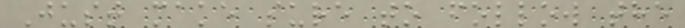Just make sure to follow the
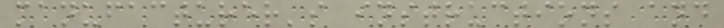manufacturer's instructions and
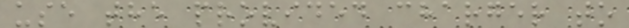use the provided charger to
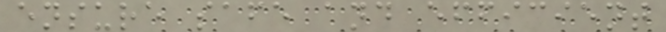ensure safe and efficient
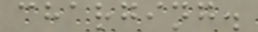charging.
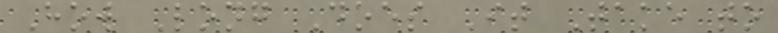How Long Does It Take to
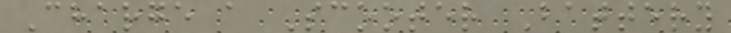Charge a Scooter Battery
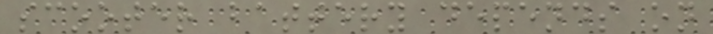scooter battery depends on
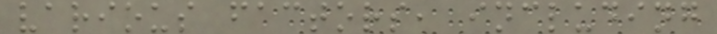various factors, including
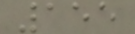155
